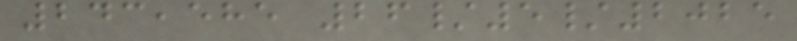243,585 26/5/2025
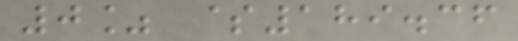0% $189.36
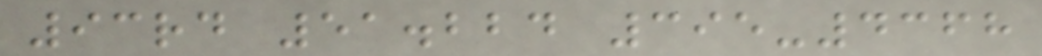93rd 51.224 395-4368
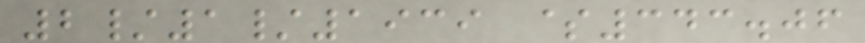2/1/1939 $343.06
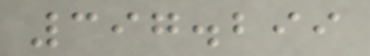397.299
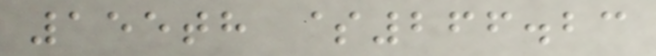155th $266.23
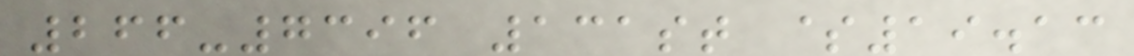266-7396 131st $19.13
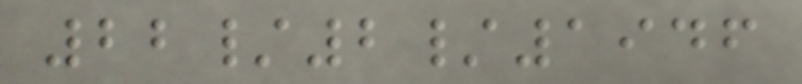22/2/1946
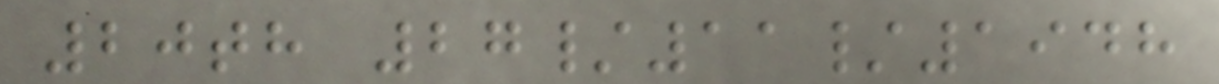20th 27/11/1948
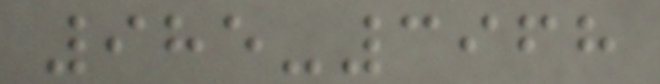985-3968
